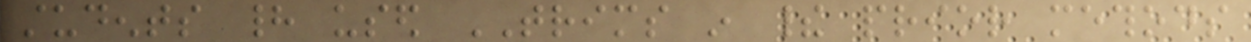students had used TRIMS in their prior methods
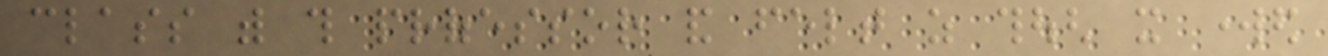class with this professor and felt as though it worked
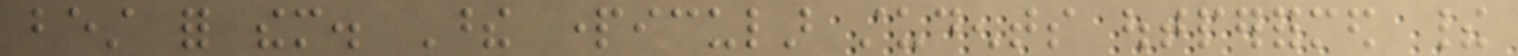best for them. These particular students outperformed their
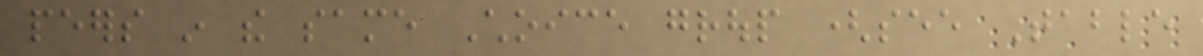peers in the same Choice group (see Table
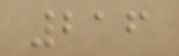216
